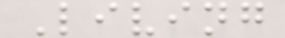Living
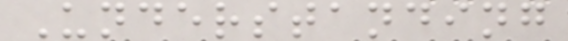Understanding
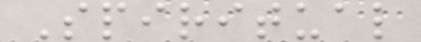Spiritual
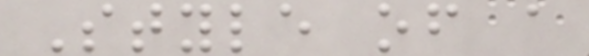Style of a
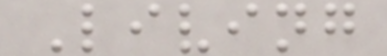Living
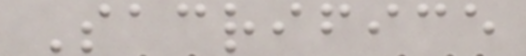Sacrifice
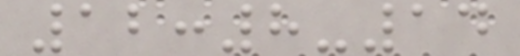12:8-14
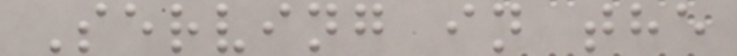Serving in the
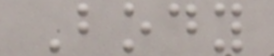Body
